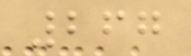267
